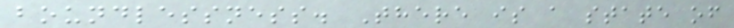boundlessness. There is a state of
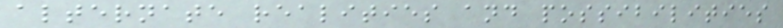alternate realities and possibilities
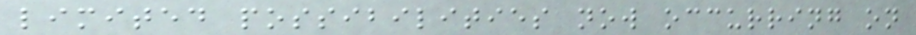limited possibilities now occurring on
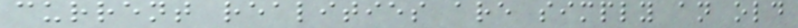current realities are simply an old
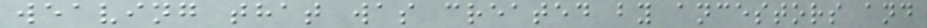weaving that was created by ancestors and
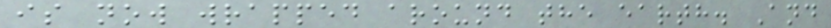is now wrapped around the earth. And
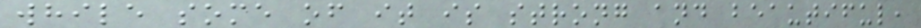while some of it is strong and beautiful,
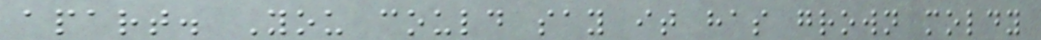apart. You could say it has grown moldy
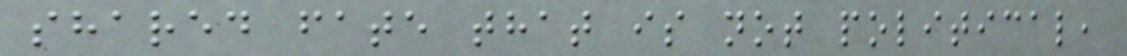shared fate that is not political,
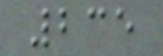235
